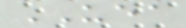UEA
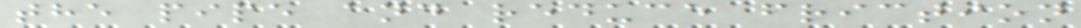the pipe and reduce friction
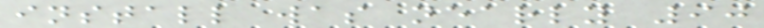install was nearly 90
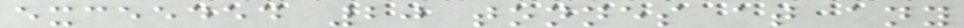exceeded 20 tonnes at any
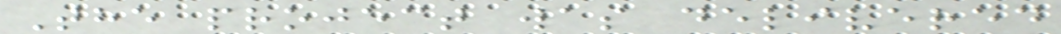The project was delivered
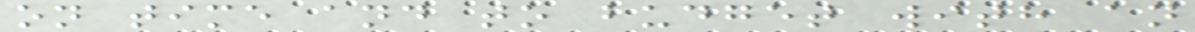on time and to budget with an
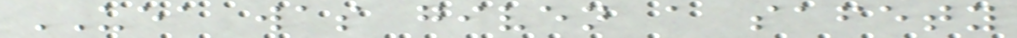UEA was given a safety
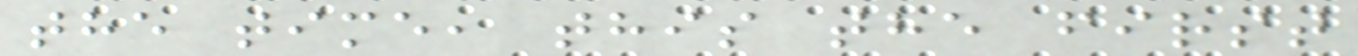the time, this the first
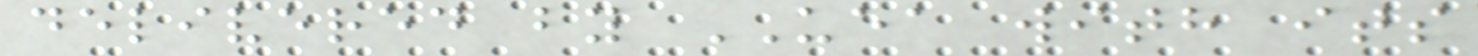delivered by UEA with its
